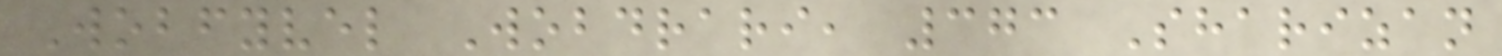Wobfyvel Wobdrari, 373 Sharizan
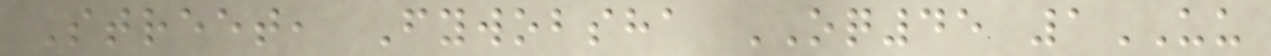Street, Fywobsha OQ45 1UU
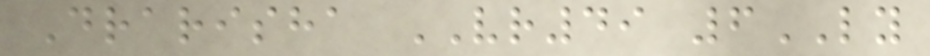Drarisha VR49 6LY
